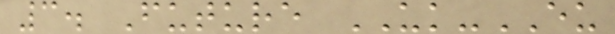3. Future UK-EU
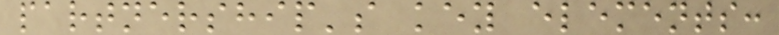partnership's key elements:
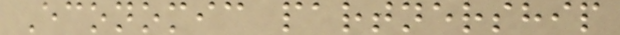Economic partnership
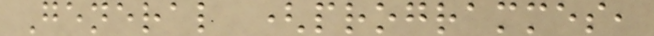General (programmes,
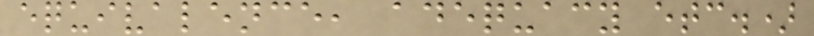equivalence, adequacy etc.)
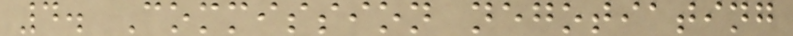4. Commission negotiating
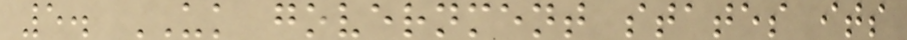5. UK government states its
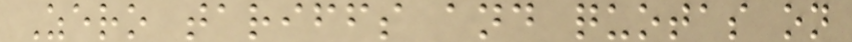Zero tariffs and quotas on
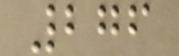276
